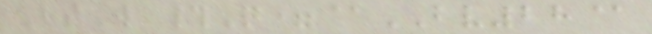HtW #Q=@BV28@
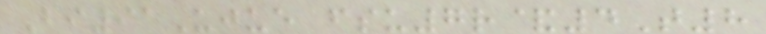Bi91Ujue fsu7r&4T8
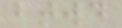btwd
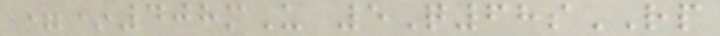=*408mU 5Q68sRP
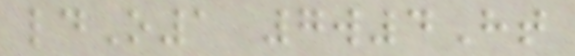ldO1 7w4Ht
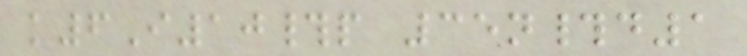k6I10#p 35n#d1
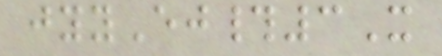jyyEj#3X
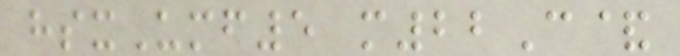hsxUmf5 m22C&
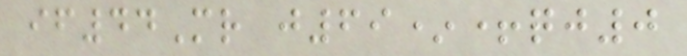if44Mr j69*+qj0
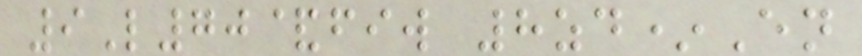9L70&fiw 8zd*En
